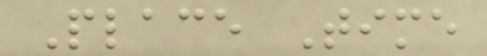Place Time
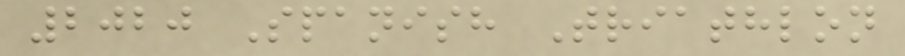2020 Spanish Triathlon
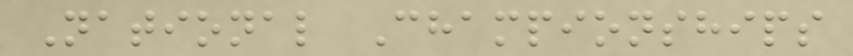National Championships
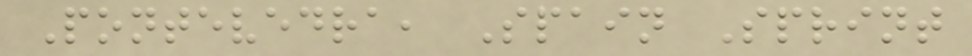Pontevedra, Spain Sprint
